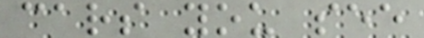cars you see
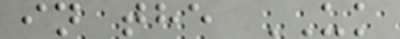in the UK
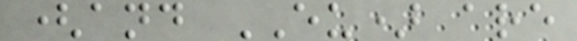(and EU) are
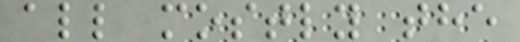all mostly the
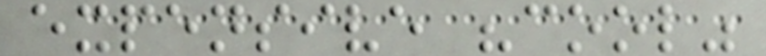expensive "cool"
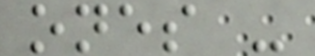ones -
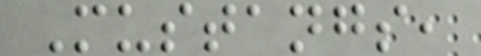Mustangs,
